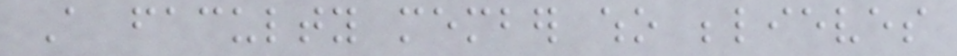A faculty member who believes
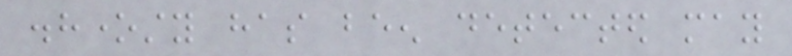dishonesty has been detected may
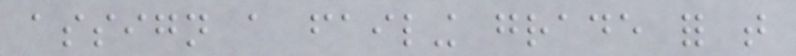assign a failing grade for that
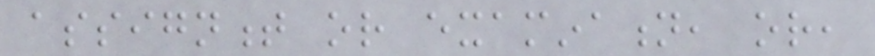assignment or examination, or,
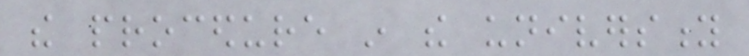the procedure in the university
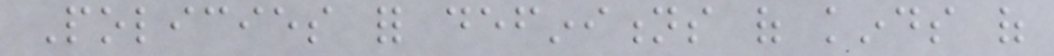Policies for definitions of kinds of
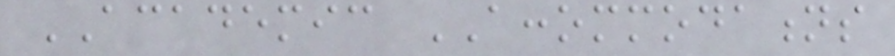ACADEMIC ACCOMMODATIONS
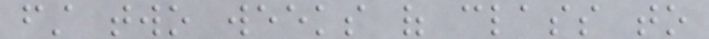first two weeks of class to
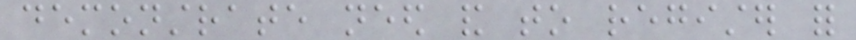demonstrate need and to register for
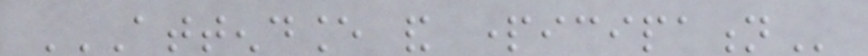ATTENDANCE AND PARTICIPATION
